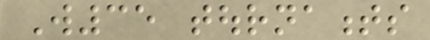W35 tournaments
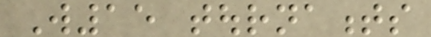W15 tournaments
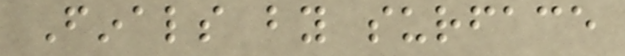Finals by surface
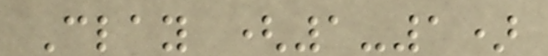Clay (1-1)
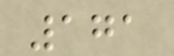171
